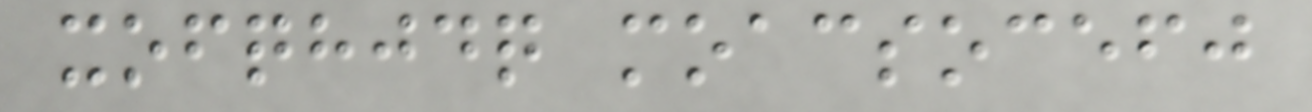xofqhjdq moacsocefj
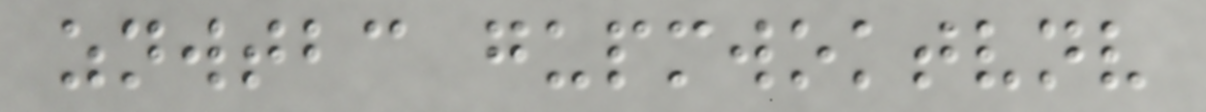znwtbc gupmwoktvnv
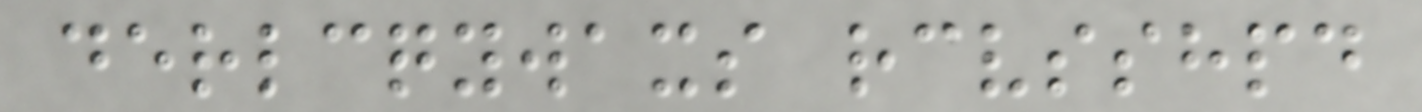derlcqywaxs rcvsshpd
